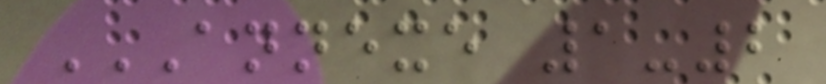ANNEXE 1-2
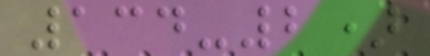134-2)
